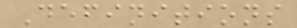Definitions
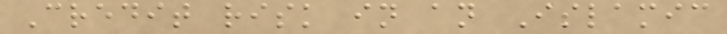Credit risk in an Islamic
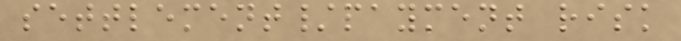settlement/payment risk
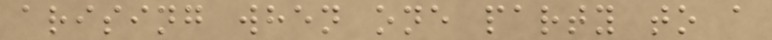arising when one party to a
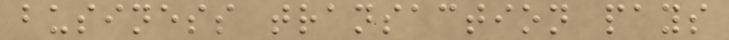business transaction pays
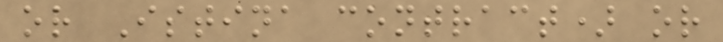or Istina contract) or
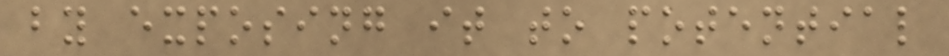by exposing it to potential
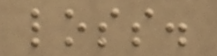loss.
